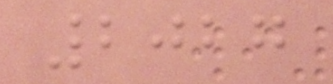2027
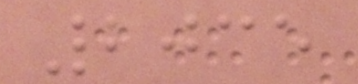2035
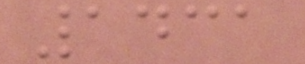1431
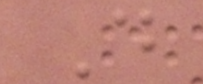D
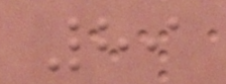89
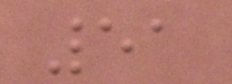51
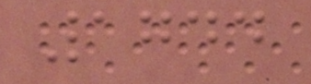1744
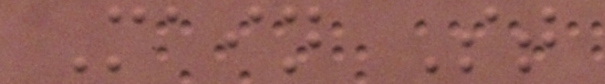Main St
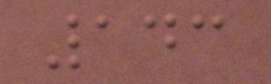143
